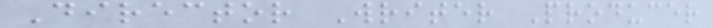Director Writer Producer
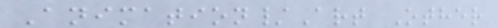Animation/Art Other
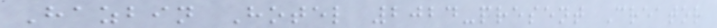Hazbin Hotel 2024-present Creator
